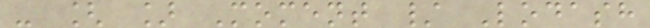- [ ] Moment / Lodash
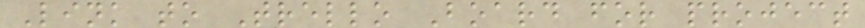Link to Trello Board for project
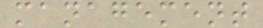management
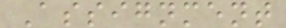Assignment
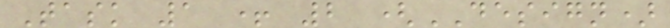Task 1 + 2 (DESIGN)
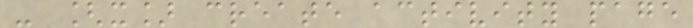- [x] create activity page
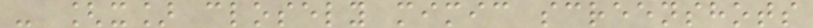- [x] closely mimic screenshots
